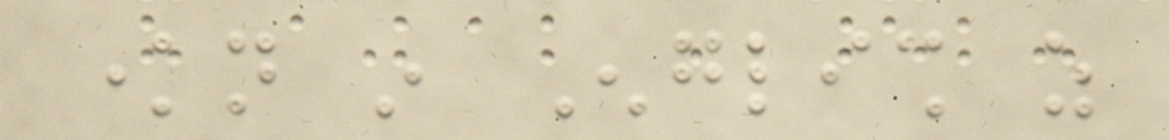known in English as
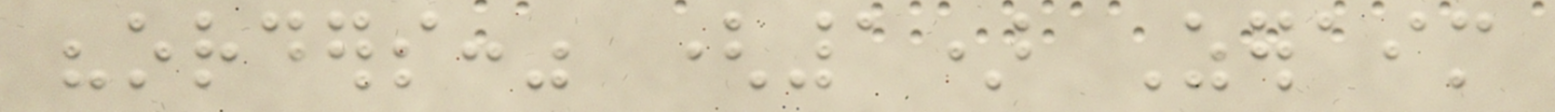"orders:" (1) Zeraim
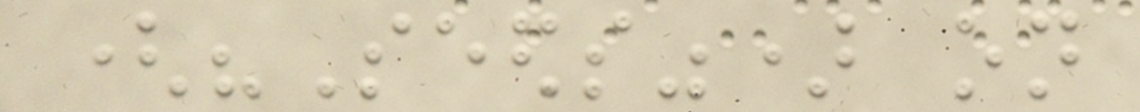("Seeds") on
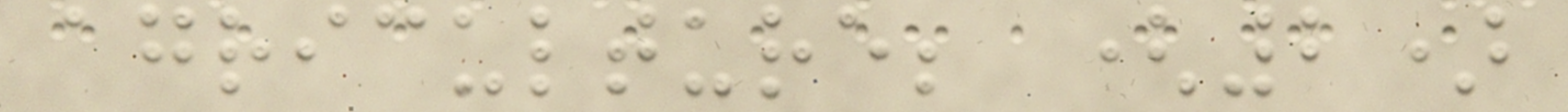agriculture; (2)
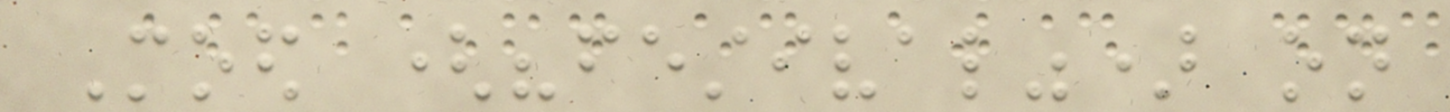Moed ("festival") on
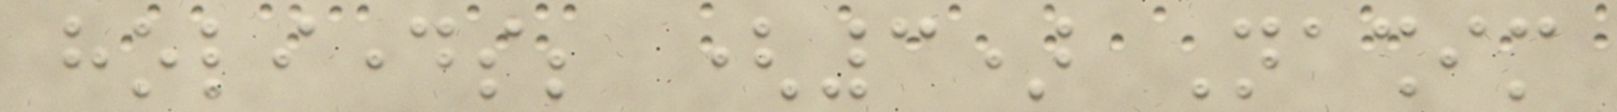holidays; (3) Nashim
